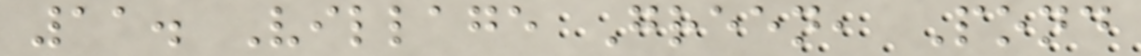11. Village Green, Pond
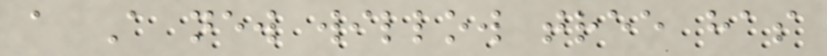a A new willow tree has
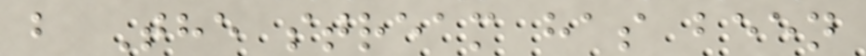b The stream has been
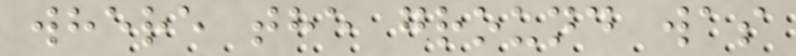where the ground was
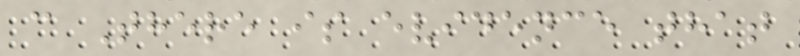c There is evidence that
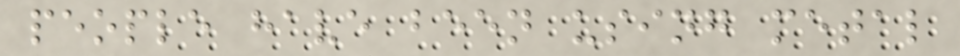people have been using metal
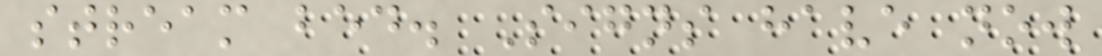stream bed. Signs have now
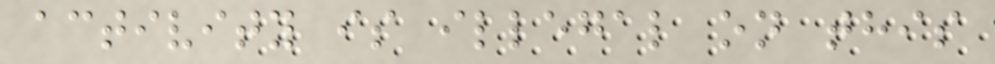activity is illegal on this
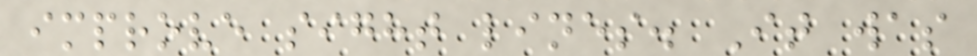improve sight lines. It was
